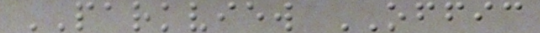PARKVIEW OFFIC
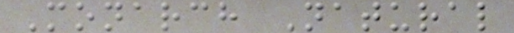Monarch Natural
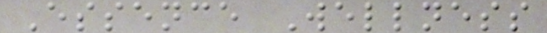Essence Wellness
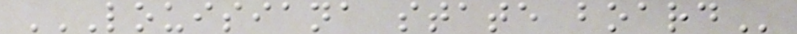LOUISIANA STATE BOARD
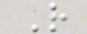R
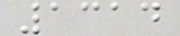1314
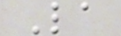La
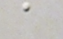a
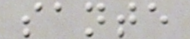sante
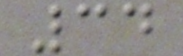34
